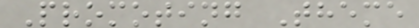Promoting Theme
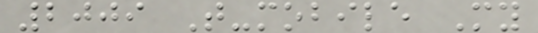2009 T-mobile My
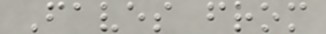Faves from
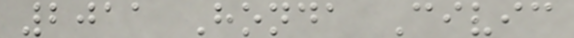2011 Honda Civic
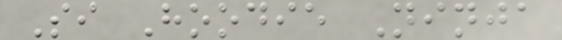Si Hoodie Ninja
